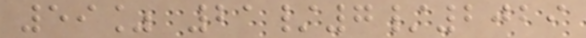59% 21/7/2029
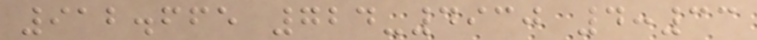912.665 724-4930 4:33
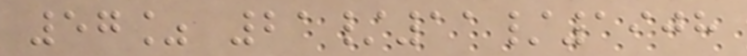57% 21/11/1908
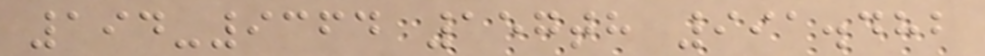194-9364 157th 991.482
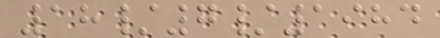18/7/1984
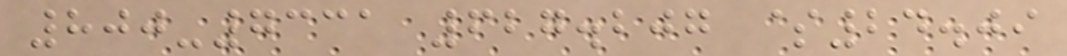800-7331 627.207 $24.09
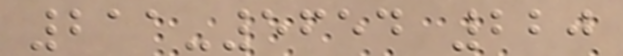211-5654 220
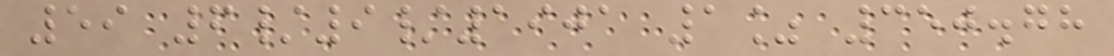59 6/9/1901 1% 350.78
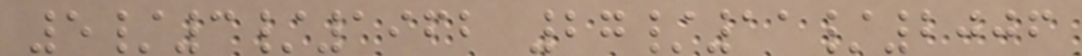5/3/1962 27/11/2006
